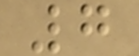7
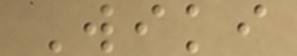Wiki
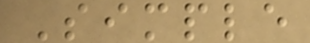Simple
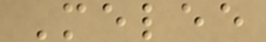Melee
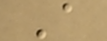A
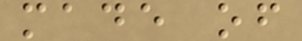made of
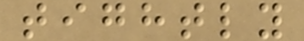tightly
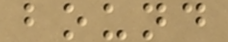bound
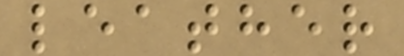leather
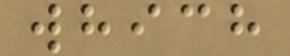which
